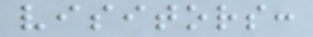visitors:
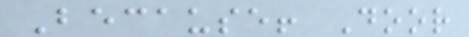Because! Door
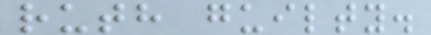ruth guilty.
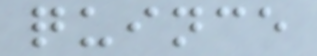quince
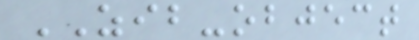ZIB-object
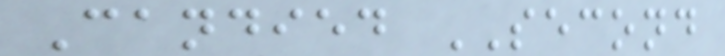Candied SECOND
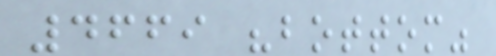4669 "bottom"
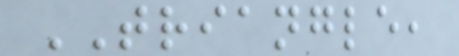TRIANGLE,
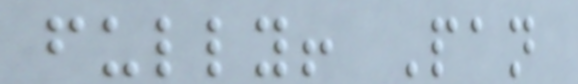fully! Pan
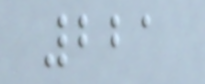221
